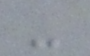-
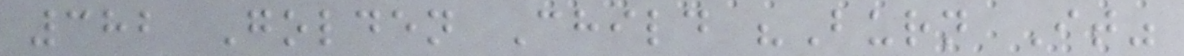382 Golden Child "Burn It"
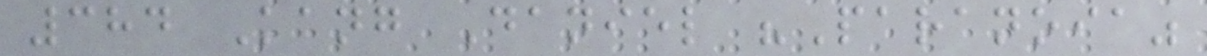384 Kang Daniel "Paranoia"
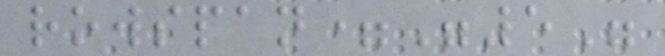rowspan="5"
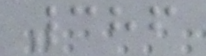386
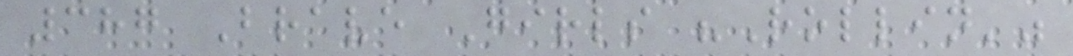387 Brave Girls "Rollin'"
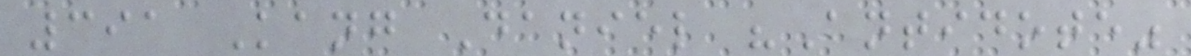391 Kang Daniel "Antidote"
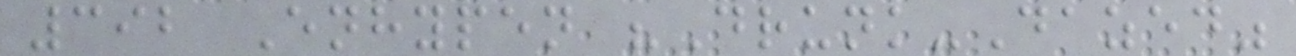392 Enhypen "Drunk-Dazed"
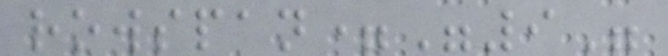rowspan="9"
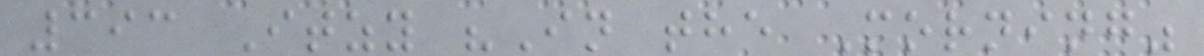393 Itzy "In the Morning"
